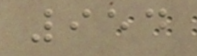954
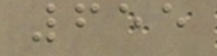655
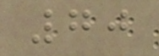70
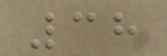38
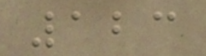123
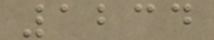1234
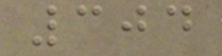304
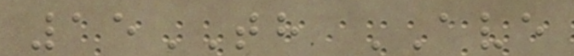15TH AVE
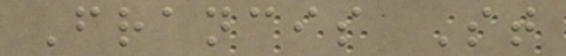Francis St
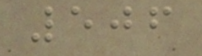506
